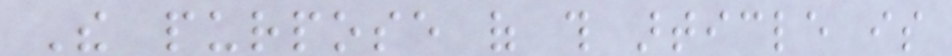The purpose of this article is
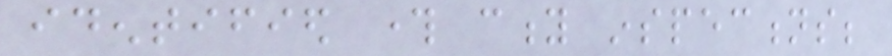identified through city inspections;
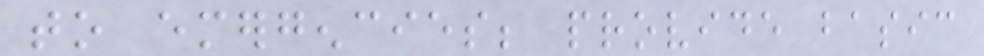to emergencies; provide basic
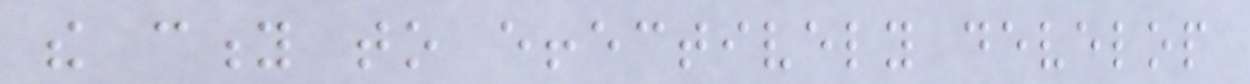the city to effectively develop
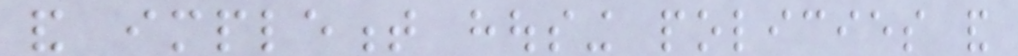and implement housing policies and
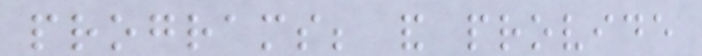programs; and provide
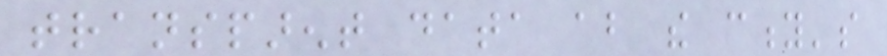transparent data about the city's
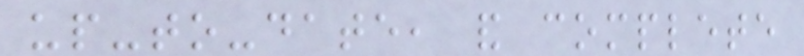up-to-date, and complete
